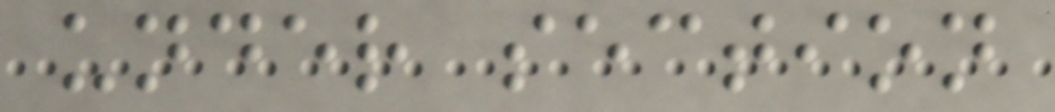under section
